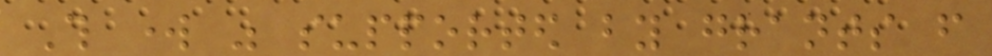This work was supported by grants from
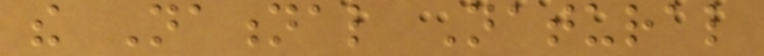the National Natural
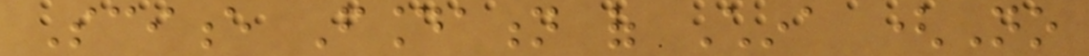Science Foundation of China (No
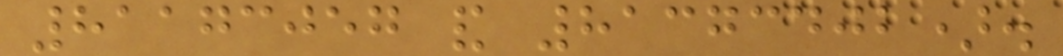81173057 and 81373402).
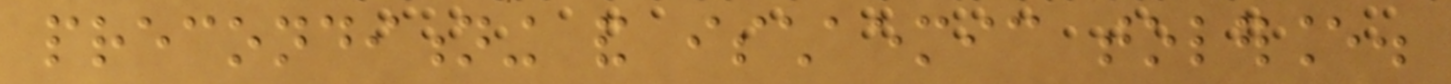preconditioning and ischaemic tolerance.
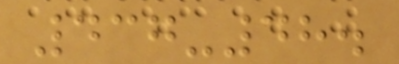437-48.
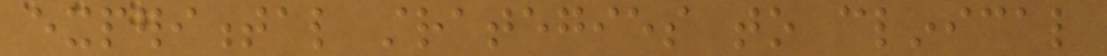experimental strategies to clinical
